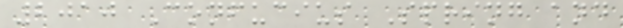2010 Confucius Spring and
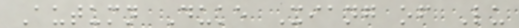Autumn Duke Xiang of Lu
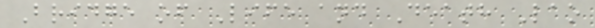Bridge of Life and Death Lao
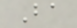Ba
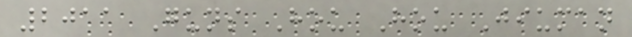2011 Guns Hou Hou Jiuman
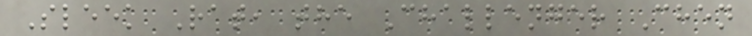Sleek Rat, the Challenger Chen
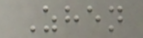Zhen
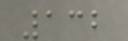132
